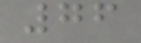76
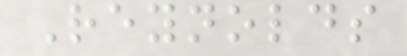Reynolds
